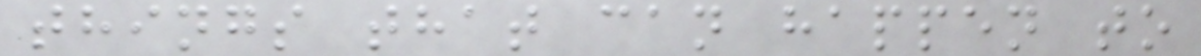things that can happen to
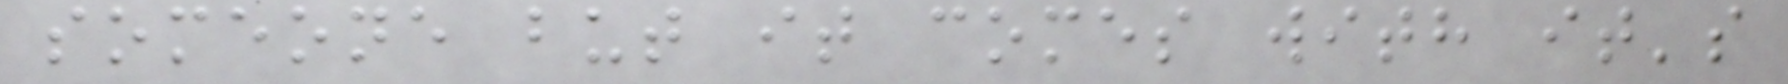someone but it comes with it's
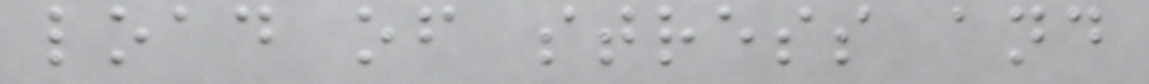load of stress and
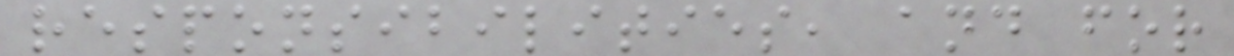responsibilities, and for
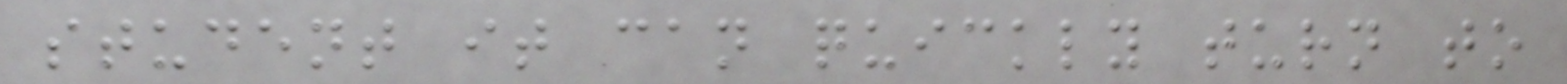student it can quickly turn to
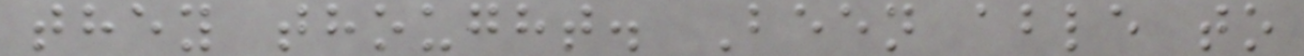they thought. Been able to
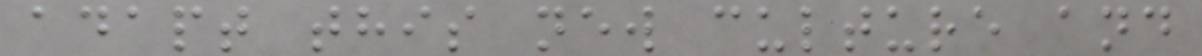adapt this new culture and
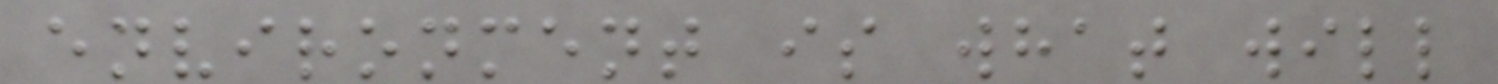environment is what will
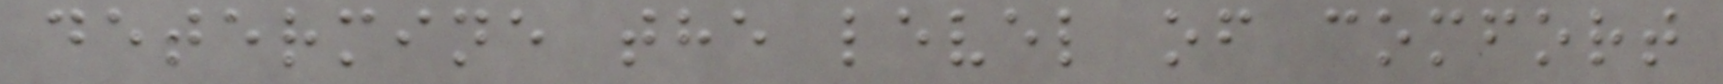determine the level of comfort
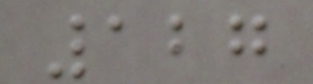127
